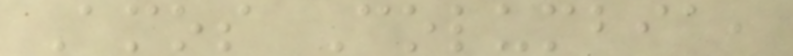Amos Columbia,
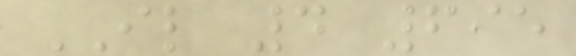IL 4 695
